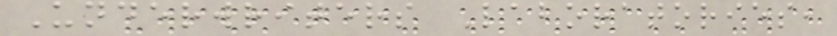Underwriters Laboratories,
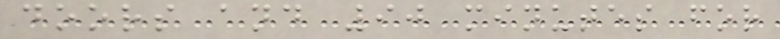doors and 90 minutes for
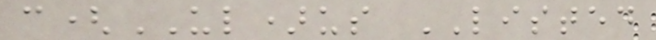c(UL)us LISTED
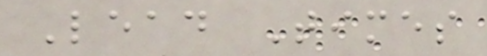Lead Times
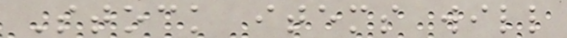Stock items will
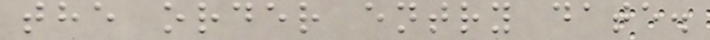the order entry date.
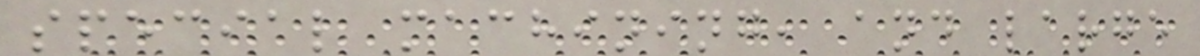special machining, and large
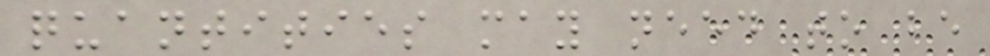quantities may need to be
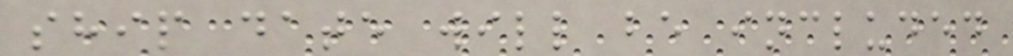ship date will be included
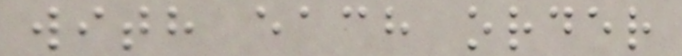with each order
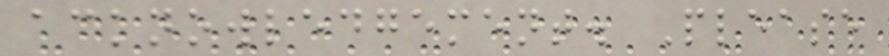acknowledgement. Please
